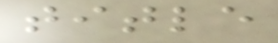title
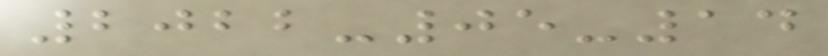2022-05-14
